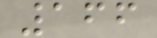166
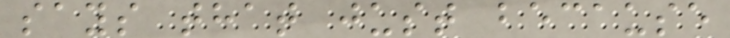says that just because
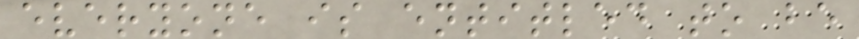everyone is entitled to be
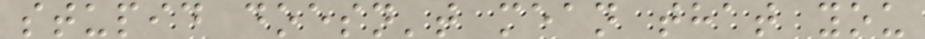stupid doesn't mean that you
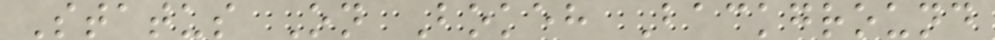Status On Bokeh Background
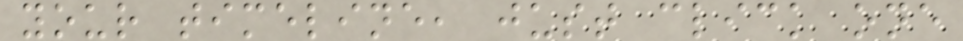your timeline, just click one
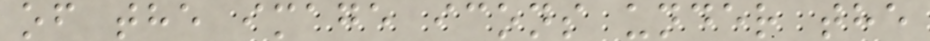of the image icons under the
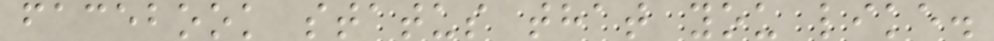facebook status that you like.
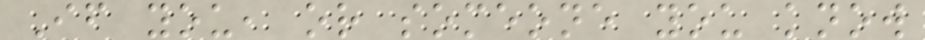If you, or someone you know
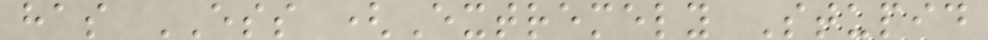has ESS (Extremely Stupid
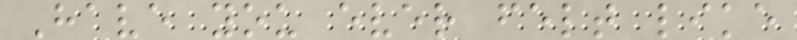Have you ever felt like
